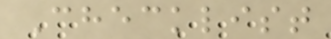Checklist
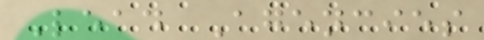Lead Agencies
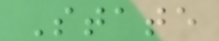State
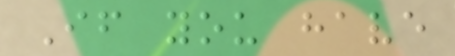If you have
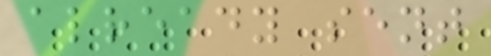already sent
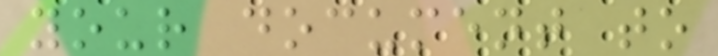your document to
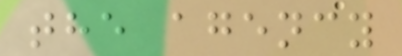the agency
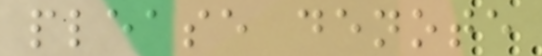please denote
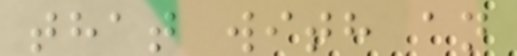that with an
